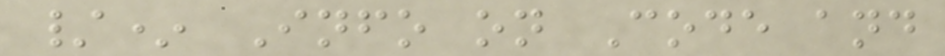/* Info on Code and
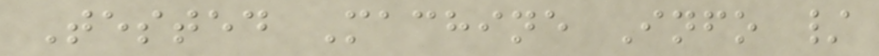Tested Machine Info /
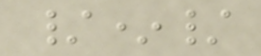/*/
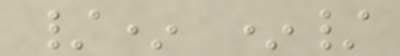/* */
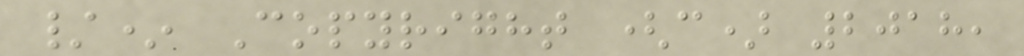/* Copyright (c) 2018,
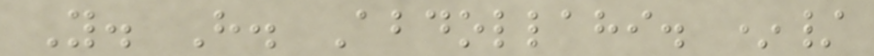Y. H. Abdollahi. */
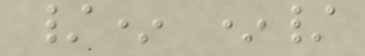/* */
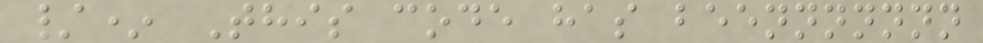/* This code has beennnnnnn
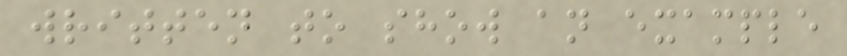written to show an example
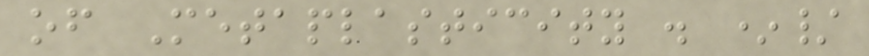of Metaplasticity . */
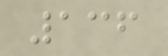136
